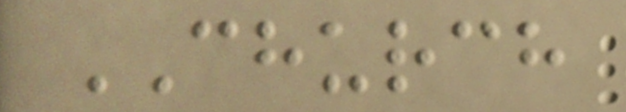CHURCH
